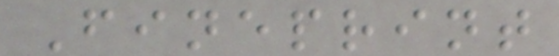Fineprint
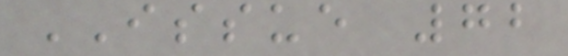ISSUE 72
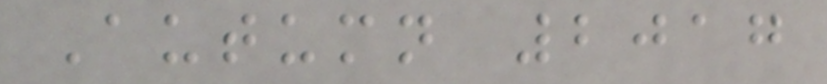Autumn 2017
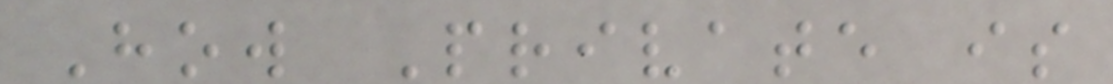How Private is
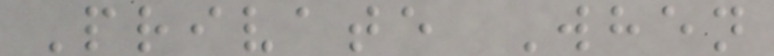Private When
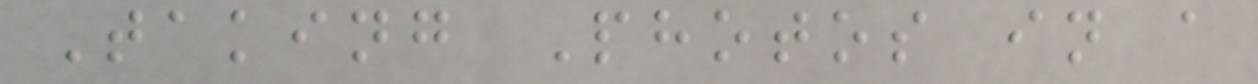Taking Photos in a
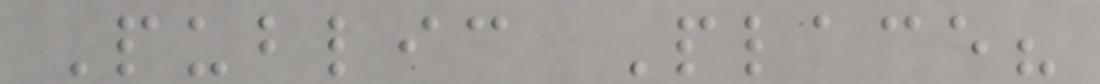Public Place?
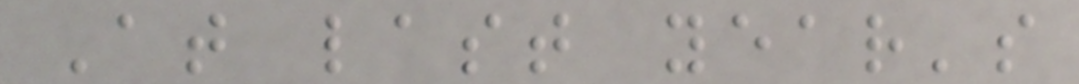At last year's
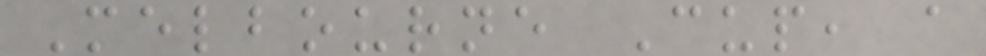Melbourne Cup, a
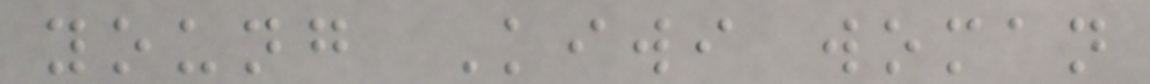young Kiwi woman
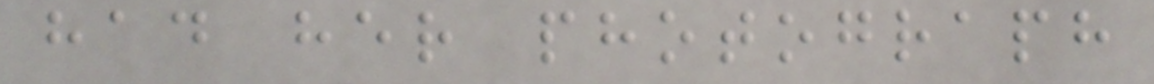had her photograph
